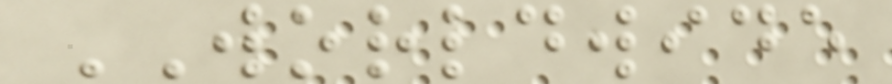WORLDWIDE
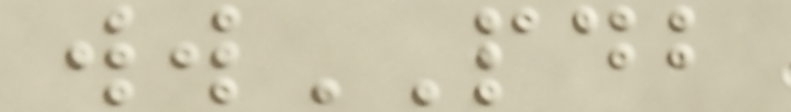wwPDB
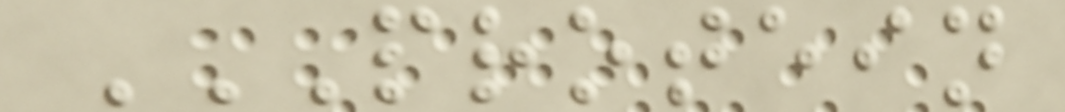PROTEIN
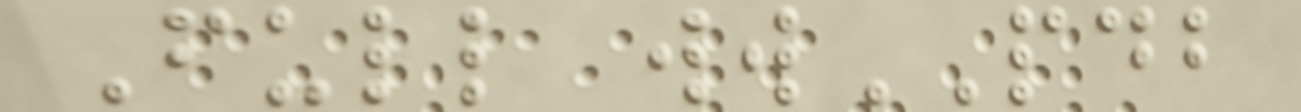Full wwPDB
